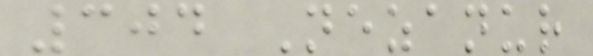304 Nezanur
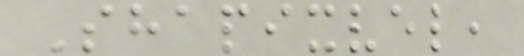Shapixvel,
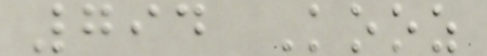794 Kooz
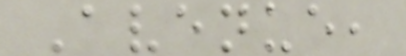Avenue,
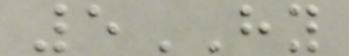5HY
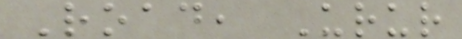Road, Urur
